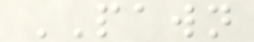PAWN
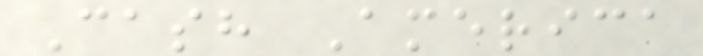Cash America
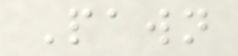Pawn
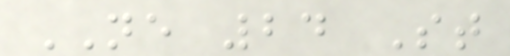NE 24 St
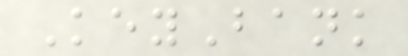KeyBank
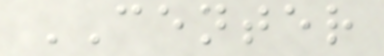CENTER
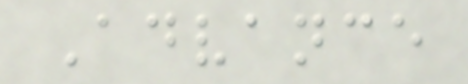Advance
